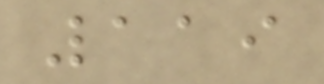119
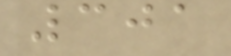301
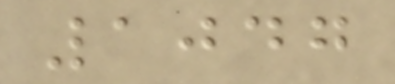1047
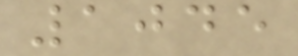1045
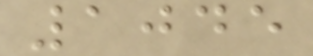1045
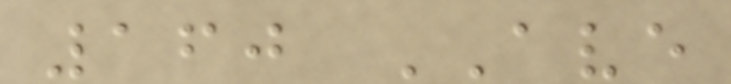160 AVE
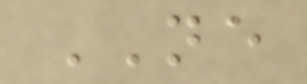NE
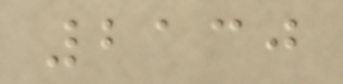2130
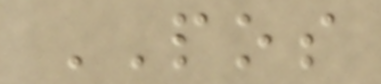POS
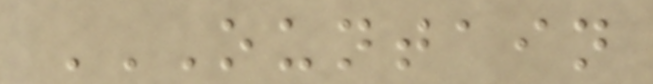OUNTAIN
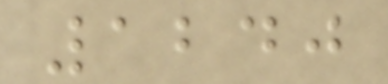1240
